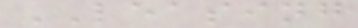LEASING
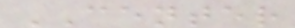CENTER
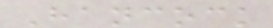Hancock
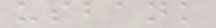usbank
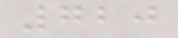720
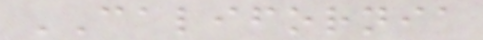CALIFORNIA
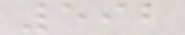592
